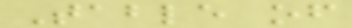Table of
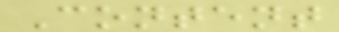Content
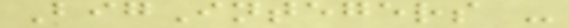BigIntegers -
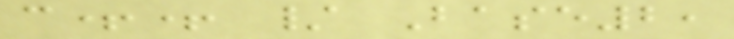c++ / Base2,
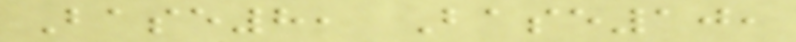Base8, Base10,
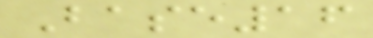Base16
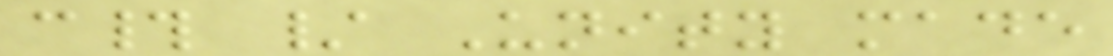c# / Unity made
